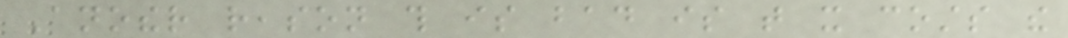Another reason this is bad is that it costs the
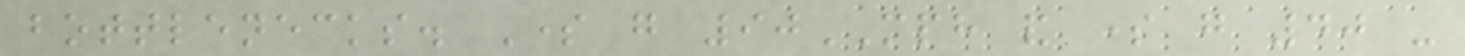bottlenecks. Some go 90MPH and some go 40 -
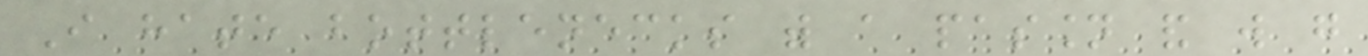I hate bottlenecks with a passion and will go
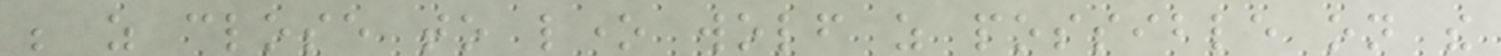be as close to lone wolf as possible on the
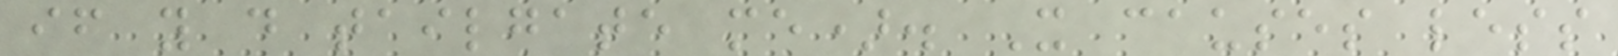if you do tailgate me). It causes less
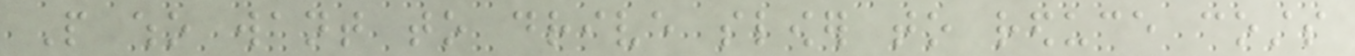People who want to drive slower to reduce costs
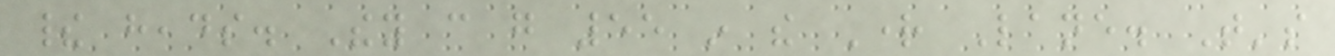their heads. They can go 55 in the Right Lane. That's
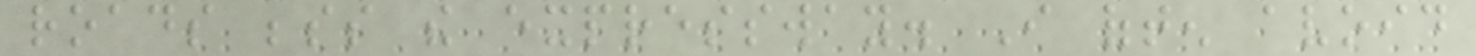roads besides the expressway. I often avoid
